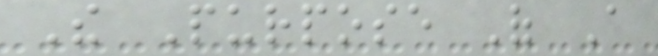The Purpose Of A
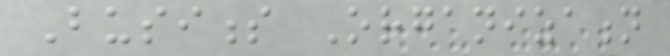Business Organization
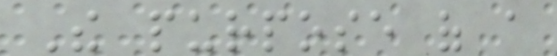The purpose of a
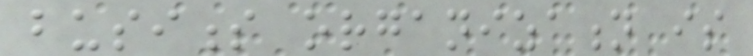business organization is
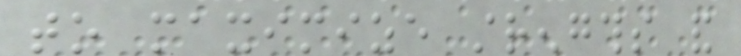to maximize strengths and
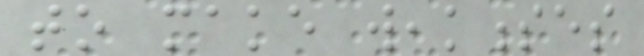to make weaknesses
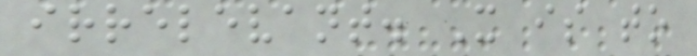irrelevant. It is to
